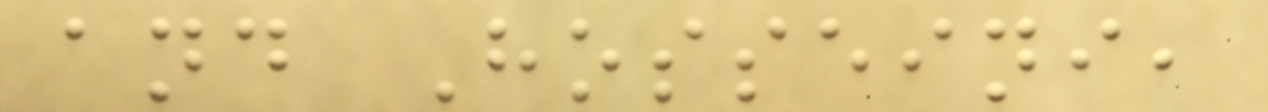and Hosseini,
